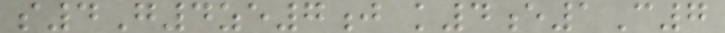s4G4ze7j k4e1C7
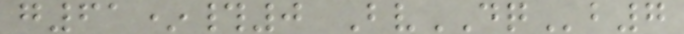g61*#0 BvDQb7
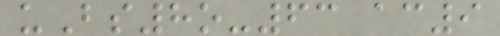uBs8o-63 ac9
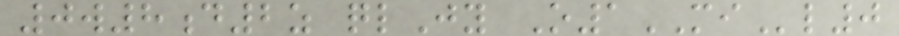0w8d2z qlJy O1MIl0
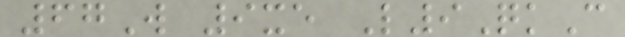67W 9xe L9QkC
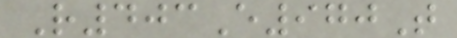R403E970T
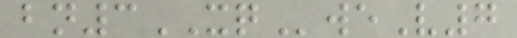bn3XQweV7
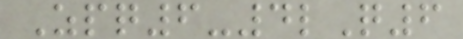Zpq6-4lQ6
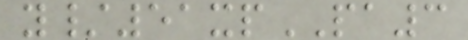y/51xpPA3
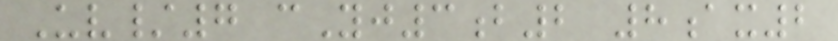Uv/7 cYj3b2 8ax2
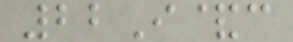22I&c
